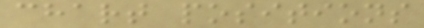chart positions
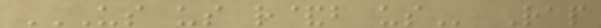US US R&B US Rap
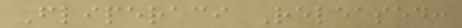Fliperaci Released:
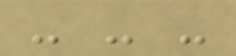- - -
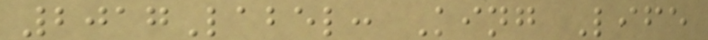2017Label: King Life
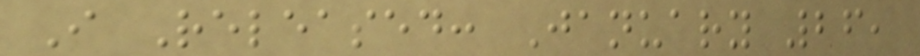I Released: January 26,
